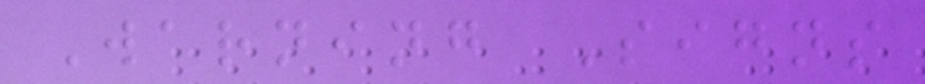Warning Signs
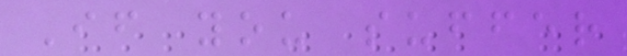If you suffer
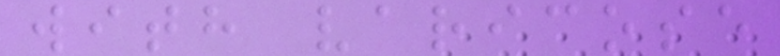with varicose
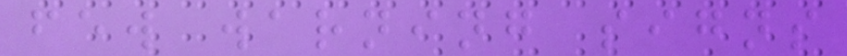few warning signs
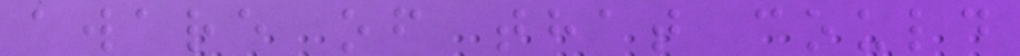aware of that could
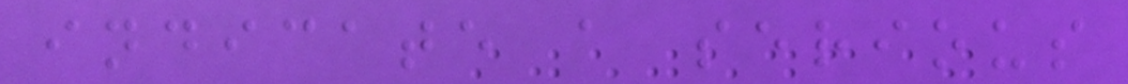indicate a serious
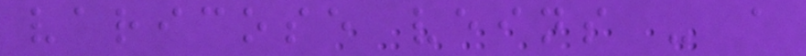varicose veins - a
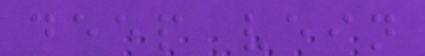deep vein
